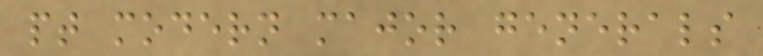pt modern major generals
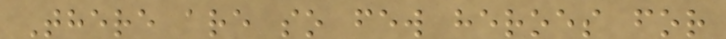There are so few heroes for
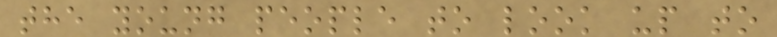the young people to look up to
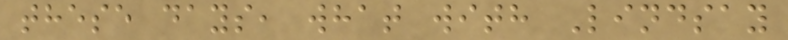these days, what with Lindsay
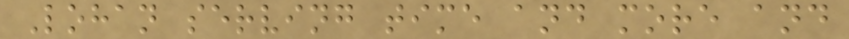Lohan serving time and more and
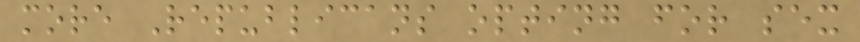more Republicans opting for sex
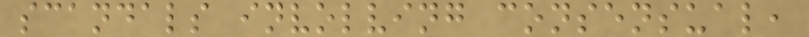scandals involving consensual,
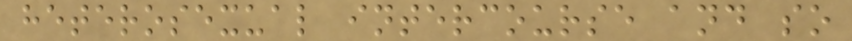heterosexual intercourse and so
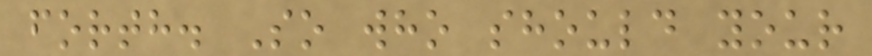forth. So who should your
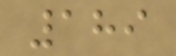189
